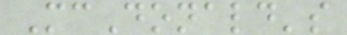McDonald's
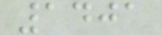1401
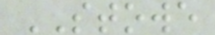STOWE
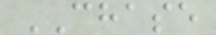CHASE
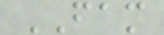FAM
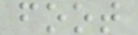foot
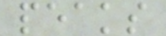peaks
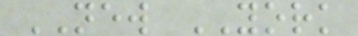NEW YORK
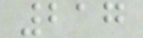217
